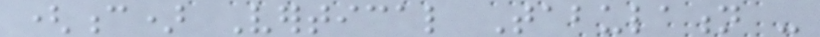(c) Vertical Tabulation -
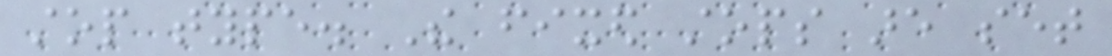stop type. The fixed stops are set
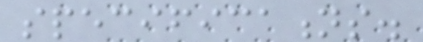specifications.
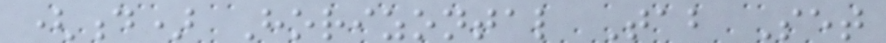(d) Horizontal Tab Set
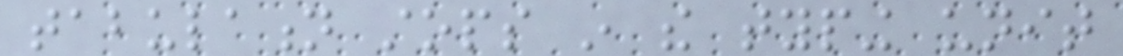tabulation stops in the typing unit
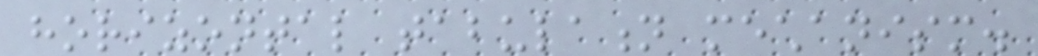horizontal tabulation mechanism.
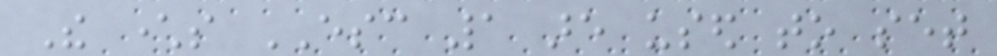The characters ESC 1 are used to set
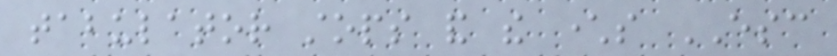tabulator stops and the characters ESC
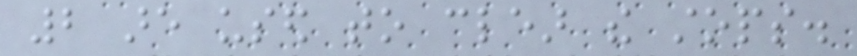2 are used to clear the stops.
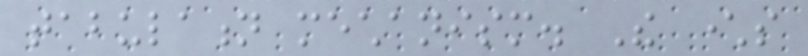tabulation mechanism. The characters
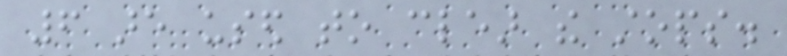6 are used to clear the stops.
